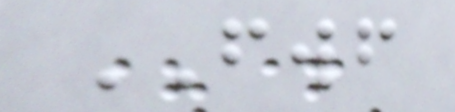FWF
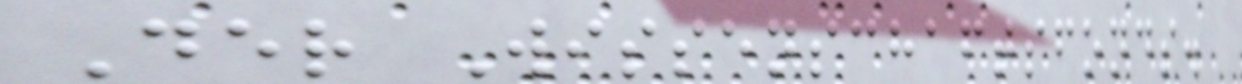Der Wissenschaftsfonds.
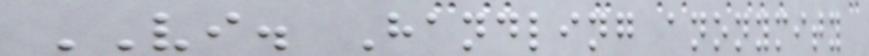VI. Handling anonymity
